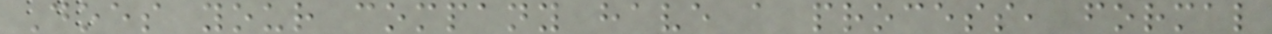Does your company have a process, formal
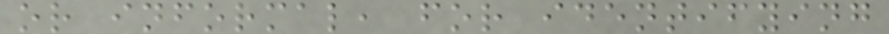or informal, for identifying
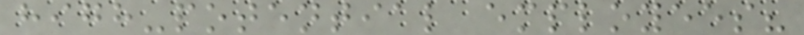high-potential employees?
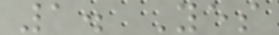1. Yes
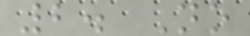2. No
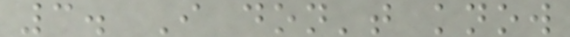3. I don't know
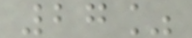27%
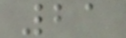21
